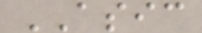ASIC
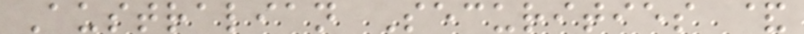Australian Securities &
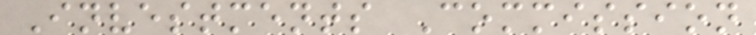Investments Commission
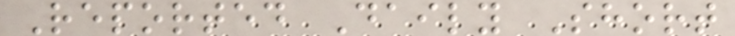Reported Daily Short
